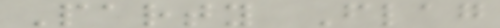Party Flag
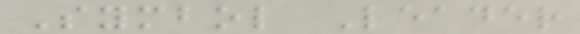Symbol Leader
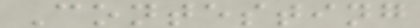Contesting
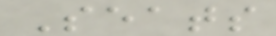Seats
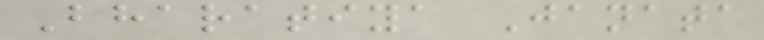Bharatiya Janata
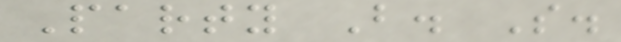Party B. S.
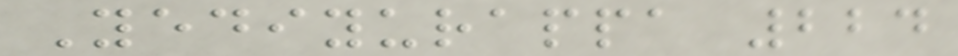Yediyurappa 224
